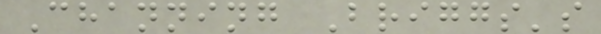Channing Briggs's
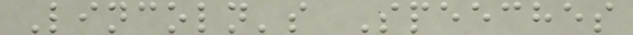Lincoln's Speeches
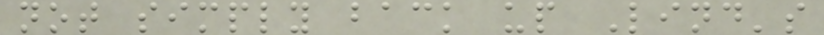not simply back up Lind's
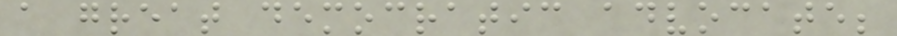a great democratic advocate;
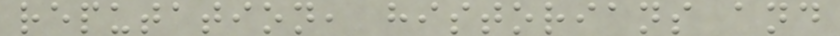reputation, historians and
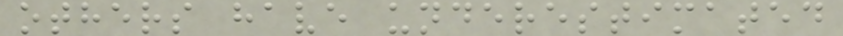others have underestimated
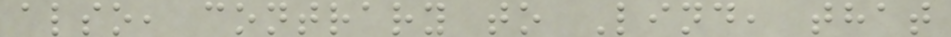also, contrary to Lind, that
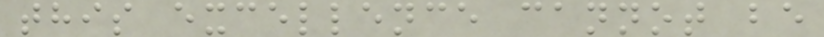this excellence cannot be
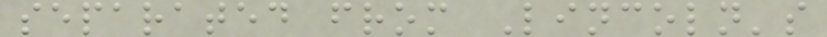separated from Lincoln's
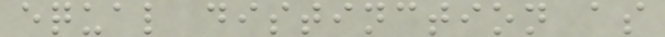equal distinction as
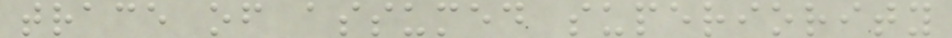trace of assumed superiority
